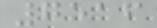7516
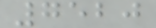7520
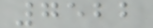7522
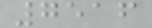7516
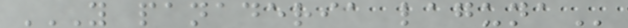Y PANADERIA LAGUNA
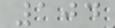104
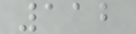112
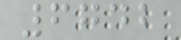6742
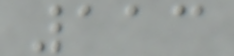113
